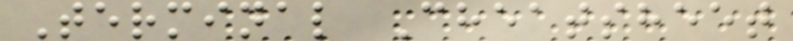Terminal Cheatsheet
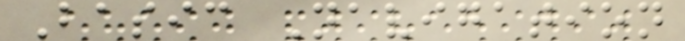Basic Navigation
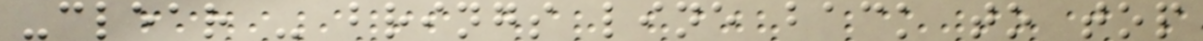-clear - brings line back to top
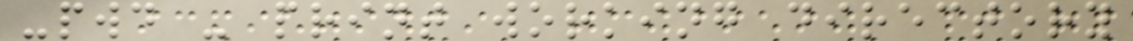-pwd - print working directory
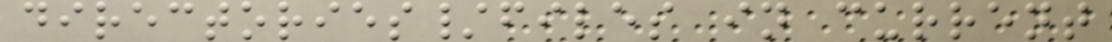directories/files in current
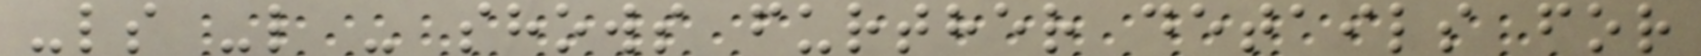-ls -l - shows further details for
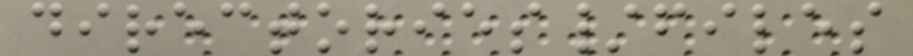directories/files
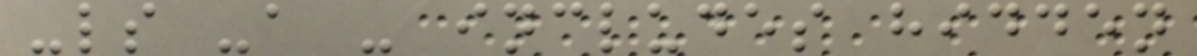-ls -a - includes hidden
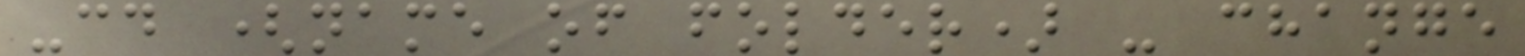-cd (name of folder) - change
